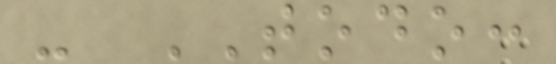- TODO:
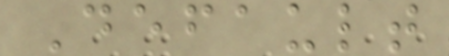Default
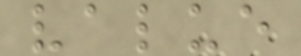value
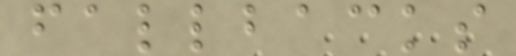fallbacks
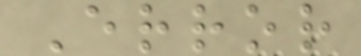Error
